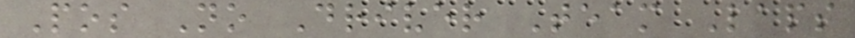Pos No Driver Team Laps
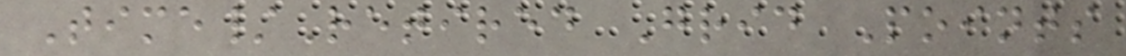Time/Retired Grid Points
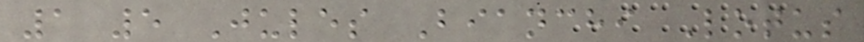1 5 Jules Bianchi Lotus
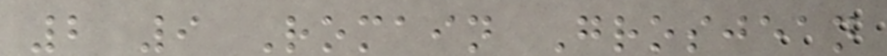2 9 Romain Grosjean
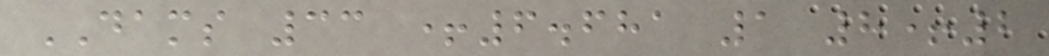DAMS 33 +6.681 1 8+2
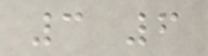3 6
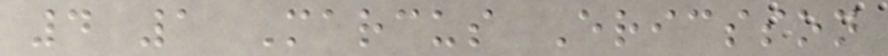4 1 Marcus Ericsson
